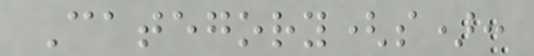Category(s):
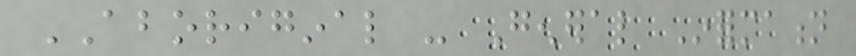ABORIGINAL - General Information
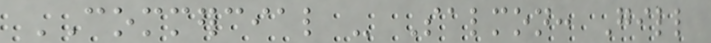COMMERCIAL - Salmon: Gill
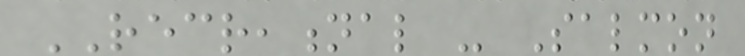RECREATIONAL - Salmon
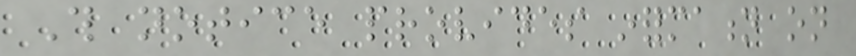This notice provides information on
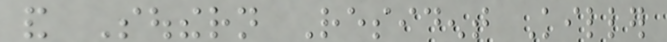and Southern Resident Killer
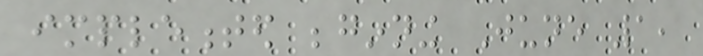implemented beginning June 1,
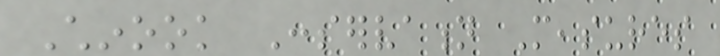Chinook Conservation Measures
